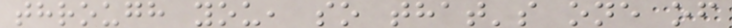through you, so that's one of
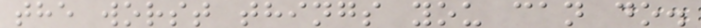the worst things you can do.
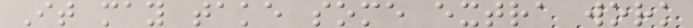It may take some extra work
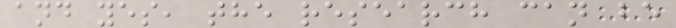and yes, the research can be
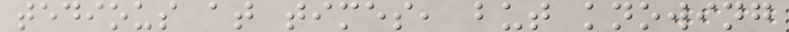tedious at times, but knowing
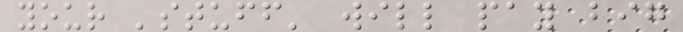your 'stuff' will pay big
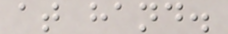at hand.
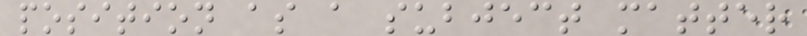position as a subject matter
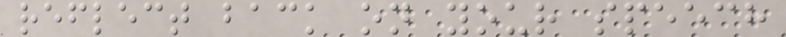reflect back on your speech
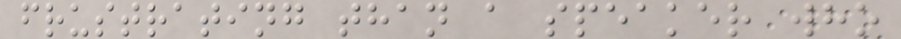frustrating than a speaker who
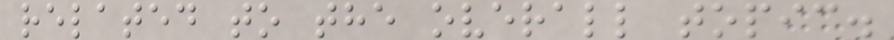related to the overall topic.
